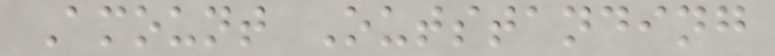Amount Outstanding
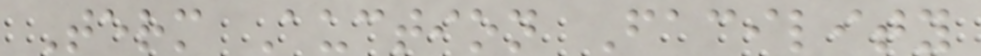Term Auction Facility
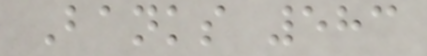Banks 583
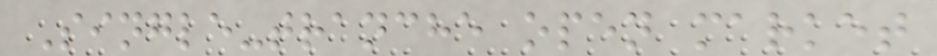Single-tranche open market
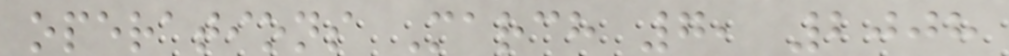operations March 7, 2008
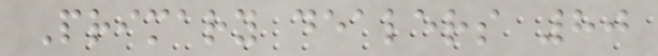Primary dealers 80
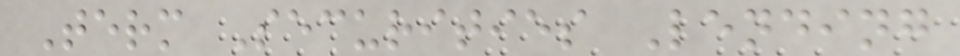Term Securities Lending
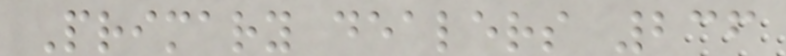Primary dealers 236
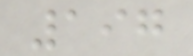197
